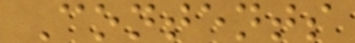Contents
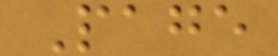Page
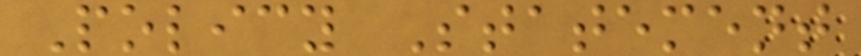Policy Statement
